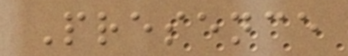Presence
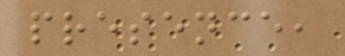presence,
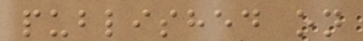published on
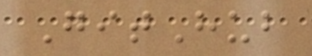GitHub
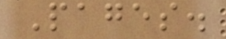Pages.
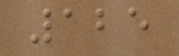125
